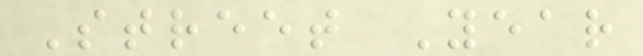Street Year
